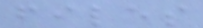files
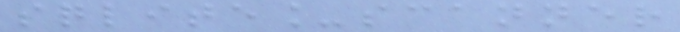sqlite_scanner
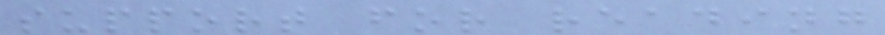support for reading
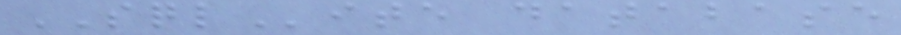SQLite database
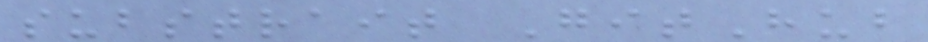substrait GitHub
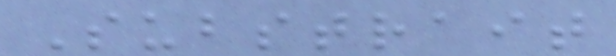Substrait
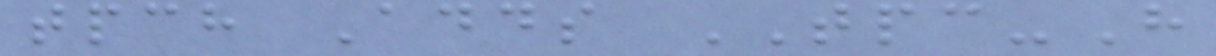tpch Adds TPC-H
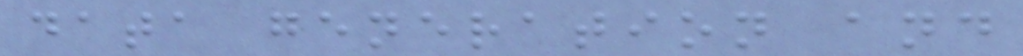data generation and
